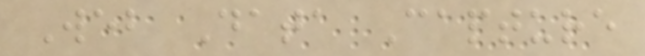Web Data Capture
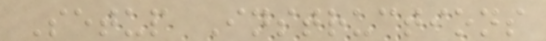Setup Instructions
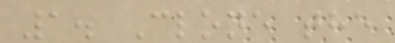1. Clone the
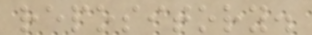repository.
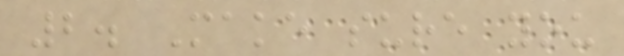2. Make sure you
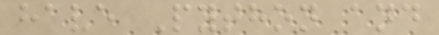have Python and
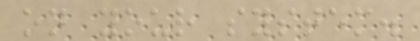on your system.
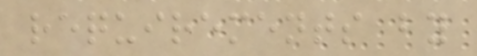requirements by
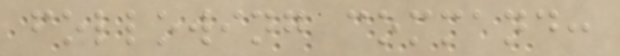following command:
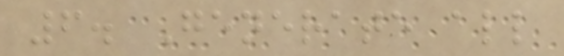6. Generate all
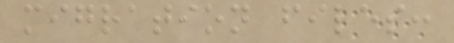migration files:
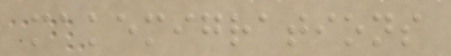makemigrations
